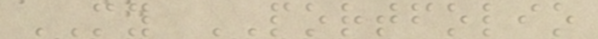MY PORTFOLIO
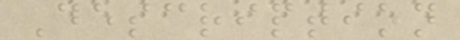Description
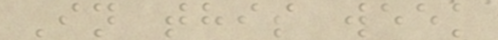In this week
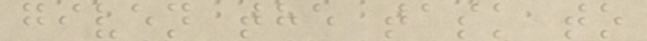given the task to
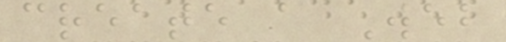create a Web
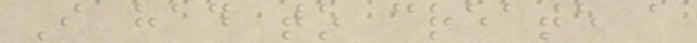I had to create a
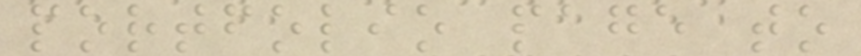portfolio page to
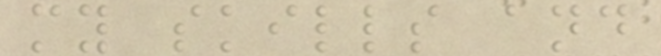my skills and
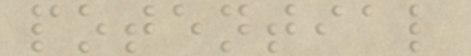potential
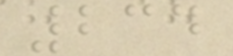234
